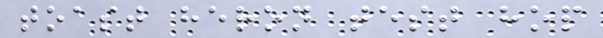toast heron test hop
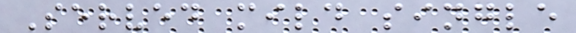Served mild single
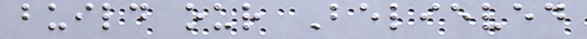build our Believed
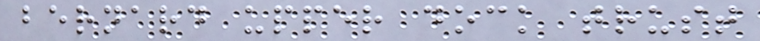bernard upper dock trust
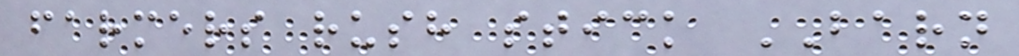farmers rush stick BARN
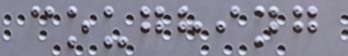coughing
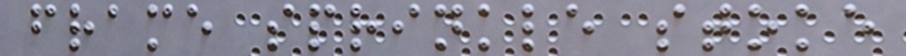frame sprinkle stoke
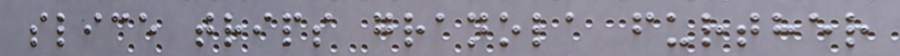slice trips granola further
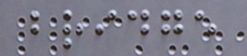bridge
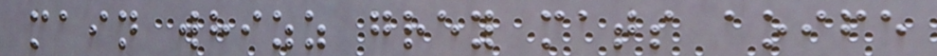main whizz grey mats aoife
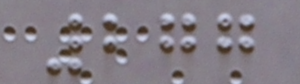277
